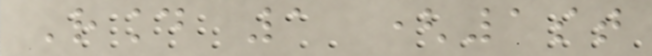Round 1 (1st
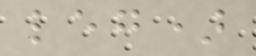leg)
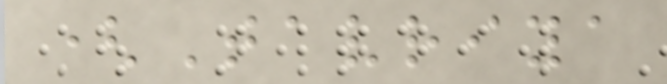(Tavriya
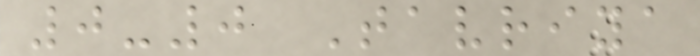0-0 Tavriya
